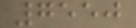7550
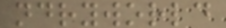ndryworld
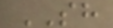SH
